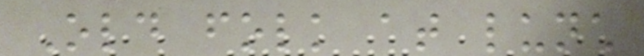Old folk at lunch
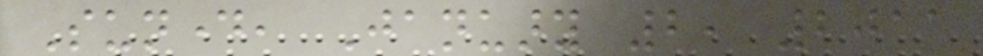Sunday, January 2, 2011
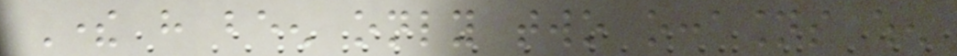There have been only two occasions when
